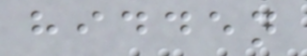hidden
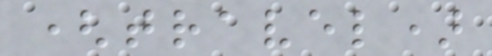(travel)
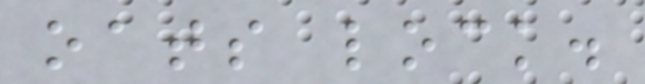oats lock.
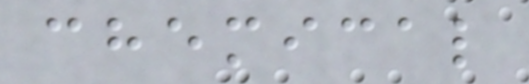chemical
